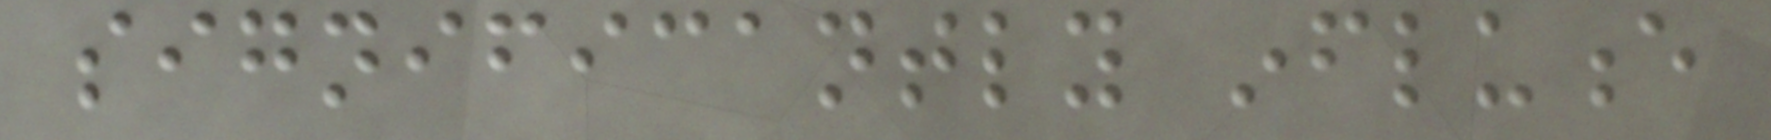significantly influence
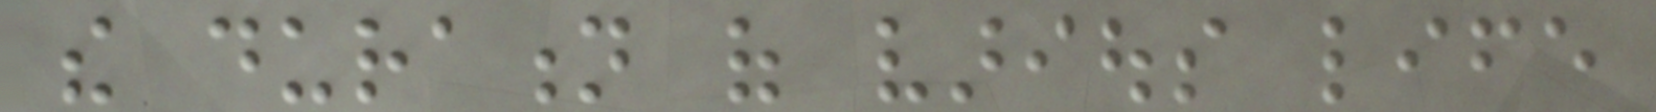the duration of various life
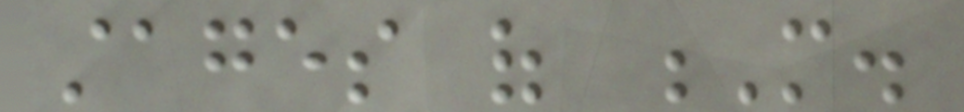stages of M.
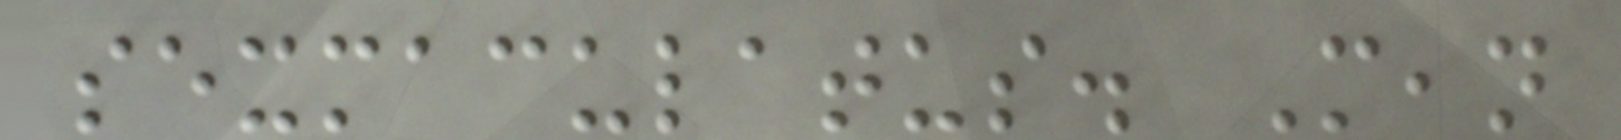sexmaculatus. Mean
